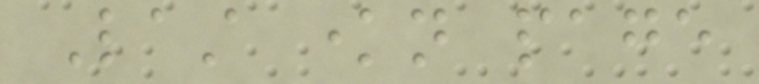Last known page
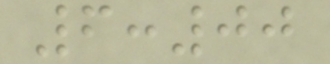6:00
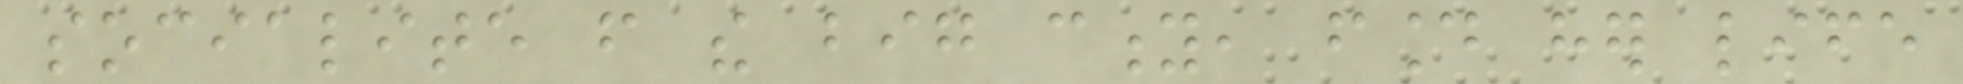socialite from the big city, found her life
